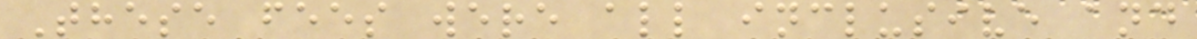These fees were all inclusive and
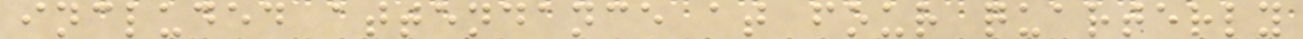included attendance at four quarterly
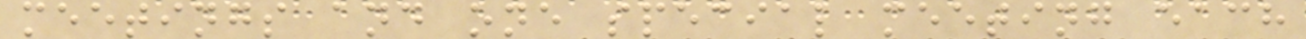meetings and one special meeting each
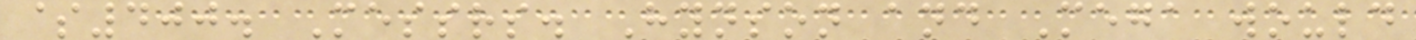$400. Messrs. Hynson and Mega would
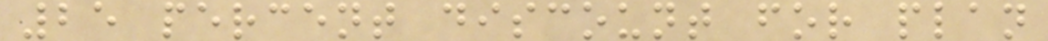25 percent discount for plan
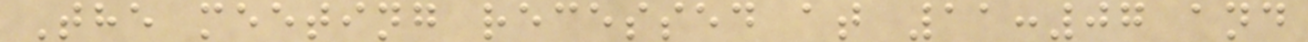The meeting recessed at 11:07 and
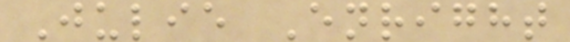Julie Enright
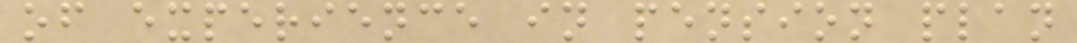of experience in pension plan
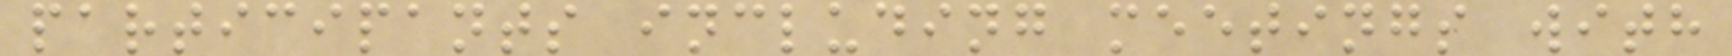participants including meetings with
